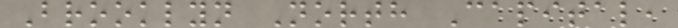Brooklyn North Capital,
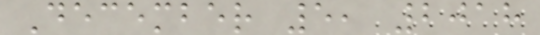December 5, 2018
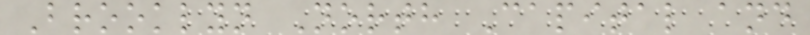Brooklyn North Capital and
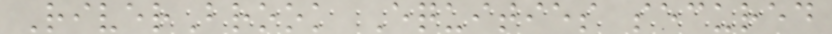RiverBrook Equities secured
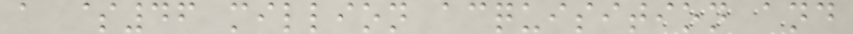a $46 million acquisition and
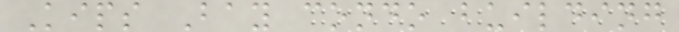Kips Bay condo building
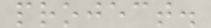project.
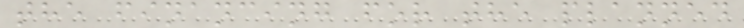the financing for the planned
